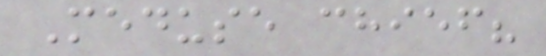Meduse chief?
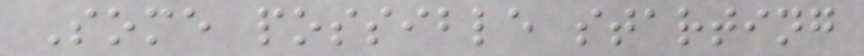Some possible starting
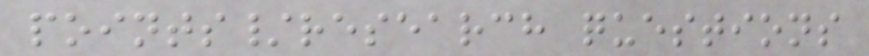points/research questions
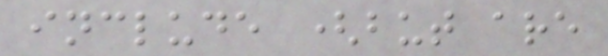include (but are
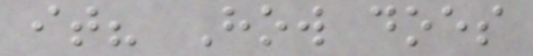it? How does
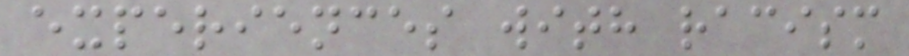experiences with racism
